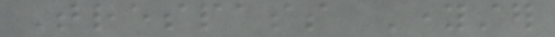Trespass Youngster
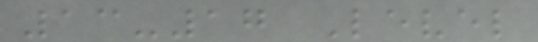13-17 Level
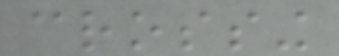crossing
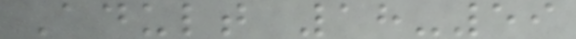Adult 18-59
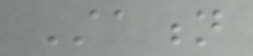Station
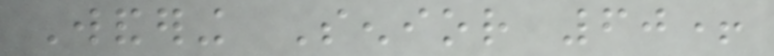Wandering Senior 60+
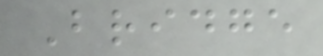Bridge
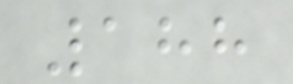188
